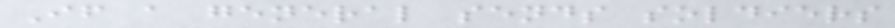If a general sends soldiers
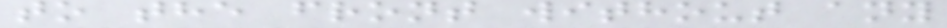to the front without any
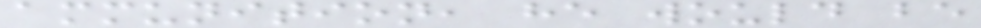ammunition, he would be
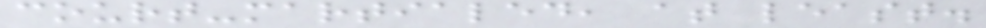court-martialed, at least.
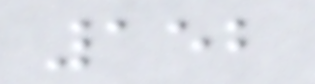152
